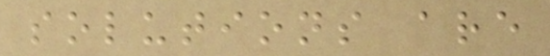solutions are
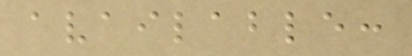available:
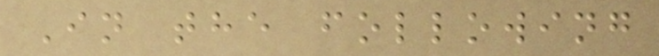In the following
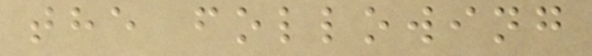the following
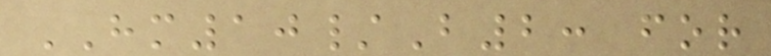HM10/B2: for
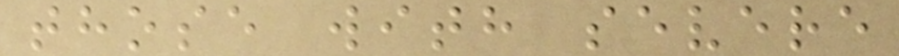those with severe
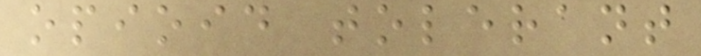opioid tolerant
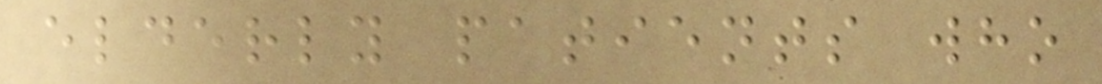elderly patients who
